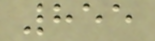855
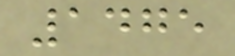1475
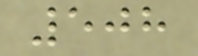508
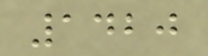1420
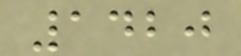1420
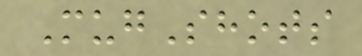MugShots
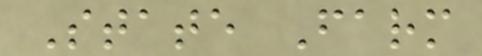State Farm
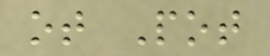ot Pot
